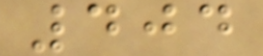404
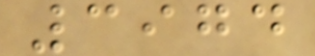3974
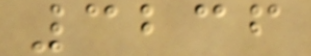3236
